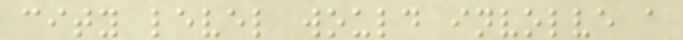city level would involve a
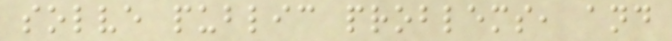solve public problems, and
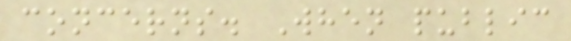concerns. When public
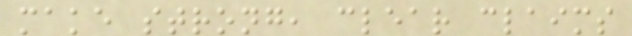make strong, clear claims
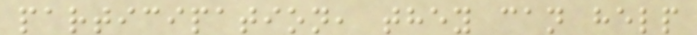participation, they can help
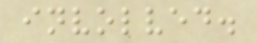involved.
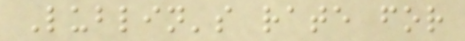Lublin's rate for
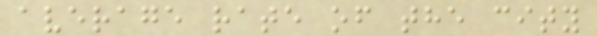average rate of the city
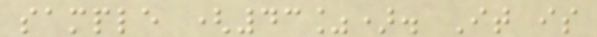sample (43%). It is
